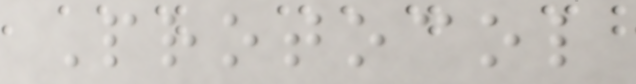Protocol
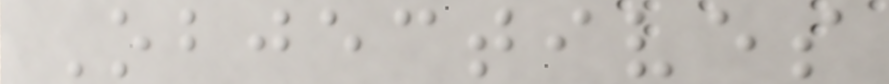Objectives
